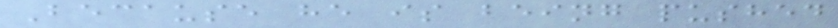Because he is being pushed
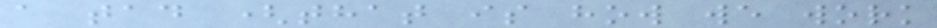a tad (that is how we work
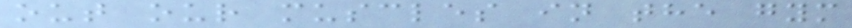out our muscles in the gym
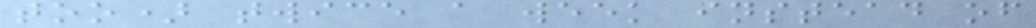too) twice a week instead of
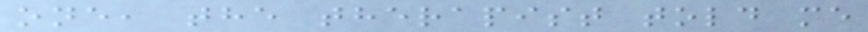one, the therapist told me
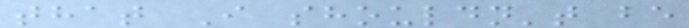that I shouldn't be
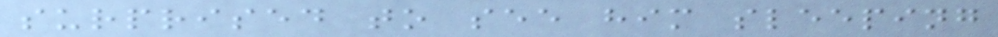surprised to see him sleeping
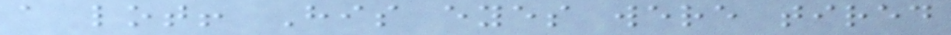a lot! His eyes were tired
